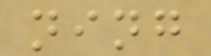ning
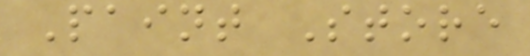Paint Store
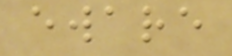eware
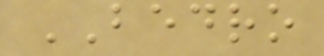BEDRO
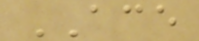ACE
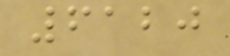6120
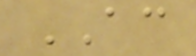AC
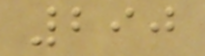290
